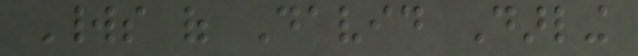Worlds of David Darling
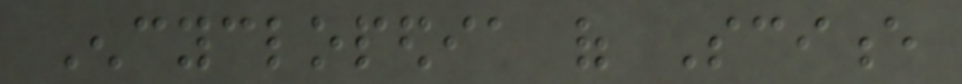Encyclopedia of Science
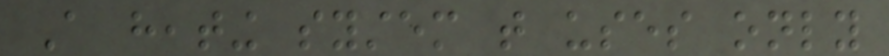A heating system that uses only
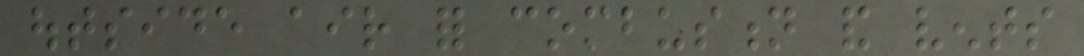outside air for combustion and vents
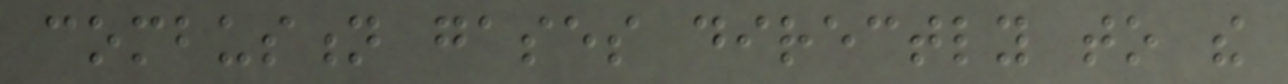combustion gases directly to the
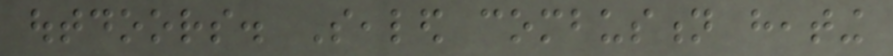outdoors. Sealed combustion heating
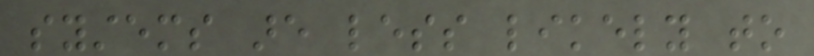systems are less likely to
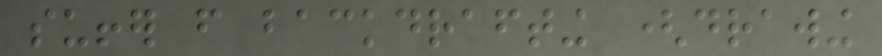suffer from backdrafting (drawing
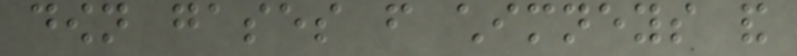down gases from chimneys and
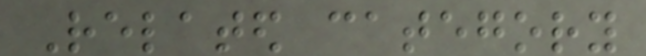Related category
